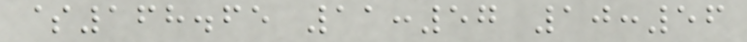$168.65 11:57 10:56
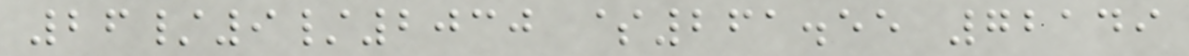26/9/2030 $261.55 72149
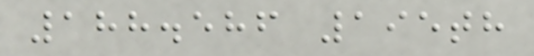188.586 195th
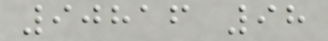90816 98
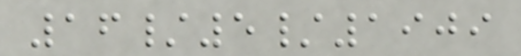16/5/1909
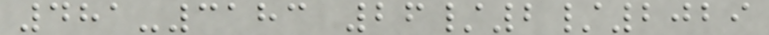481-3183 26/2/2029
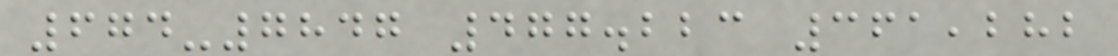674-7847 477.223 361,282
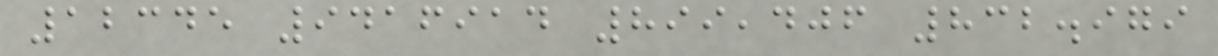12345 9416914 899,406 832.979
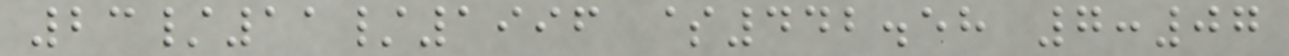23/11/1996 $442.58 7:07
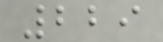229
